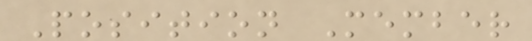Position Member
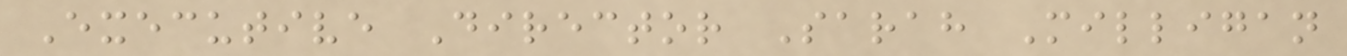Executive Director Sarah Milligan
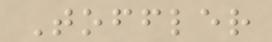Toffler
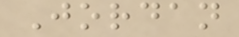Jordan
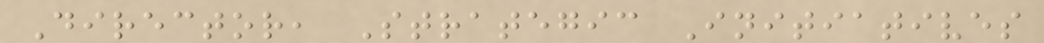Director, Strategic Initiatives
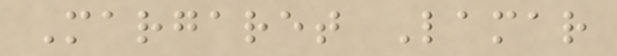Margaret Lamar
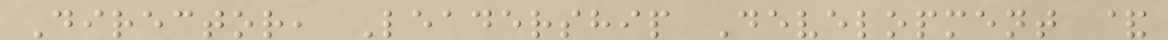Director, Leadership Development &
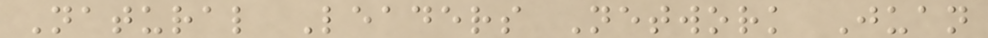Natural Leaders Network Juan
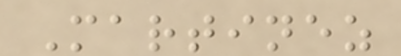Martinez
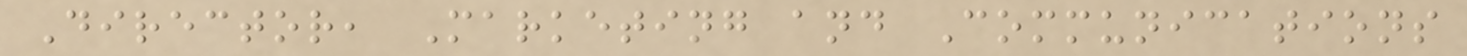Director, Marketing and Communications
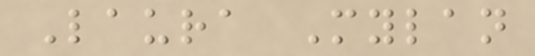Laura Mylan
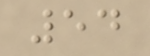54
